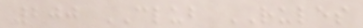200 CLUB RULES
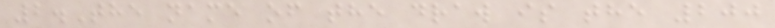2.The name of the draw is the 200
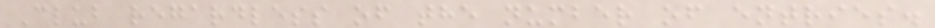Club regardless of the number of entries.
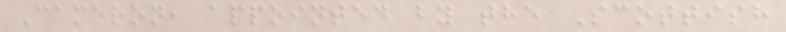Cameron, appointed by the Scottish
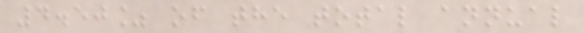4.50% of the total annual
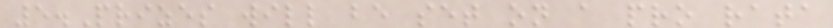5.Prizes will be set on a pro rata
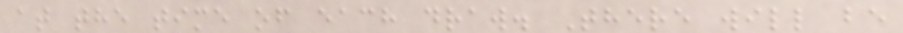at the time of each draw. There will be
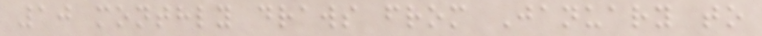10 monthly draws from January to
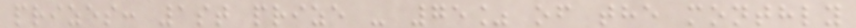prizes: 1st prize - 75% of the monthly
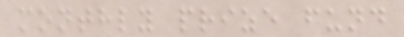monthly prize fund
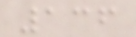136
